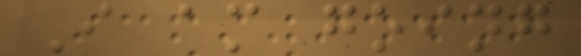I am going
